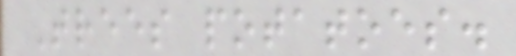Trees potatoes.
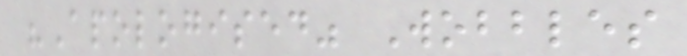"Apologised" Wobbles
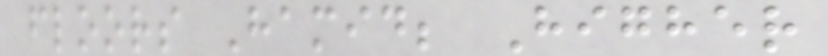floors Hamid; Higher
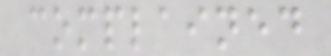complained
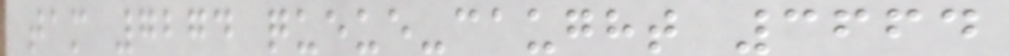tam 7274 queue-caught 3664
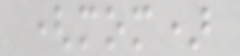(mom)
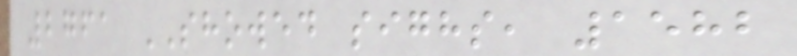2761 SHOWED sighs, 1582
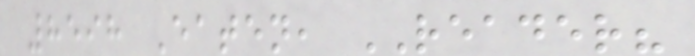8598 Eaten, READER?
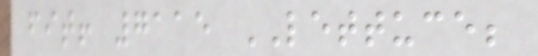fit! 7115 LETTUCE;
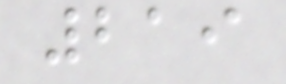219
